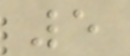5
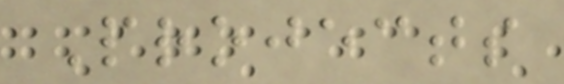Projects
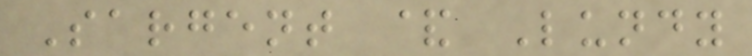Sargent & Lundy
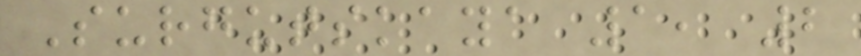Surgutskaya 1, 2
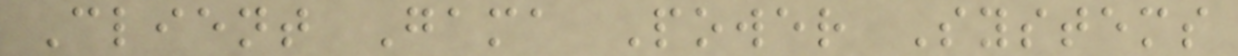Client Gama Power Systems
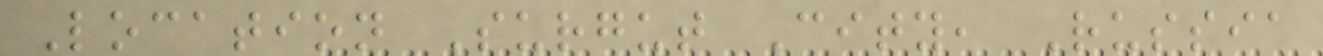Location Surgut City, Russia
